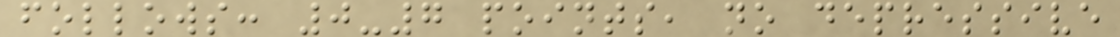follows: 0-7 points, no depressive
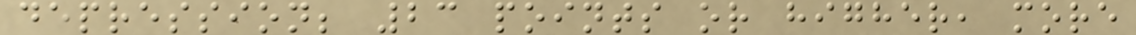depression; 23 points or higher, more
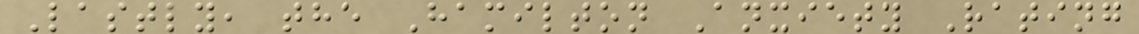Lastly, the Hamilton Anxiety Rating
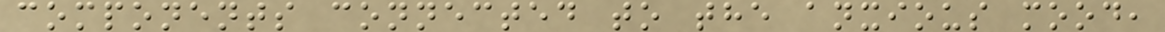components connected to the anxious mood,
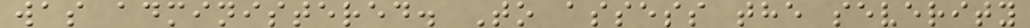was administered. To assess the severity
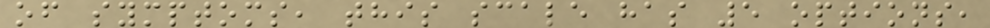of symptoms, this scale has 5 options,
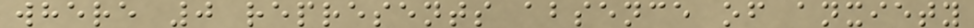where 0 represents absence of anxiety
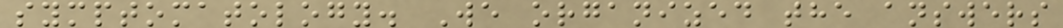symptomatology. We organized the answers
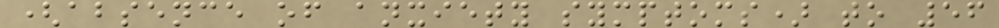(absence of anxiety symptoms) to 56
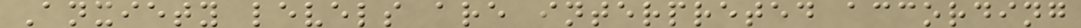Anxiety levels are interpreted according
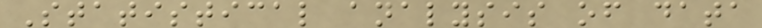Statistical analysis of data
